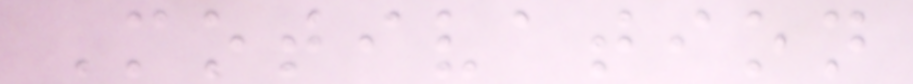Motivation
